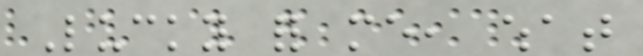Lucky for me, what
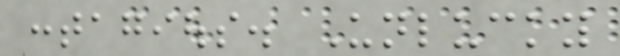contagious. Unlucky
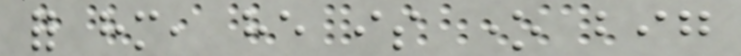for him, he is one big
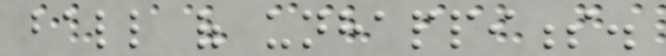ball of unhappiness.
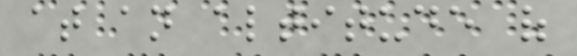at an altitude of
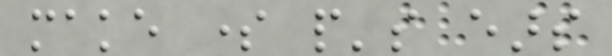make some people's ears
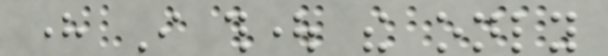here I thought the only
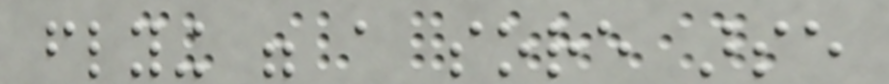flying were a sore arse
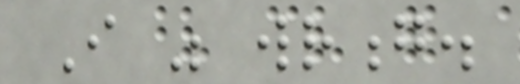I was wrong.
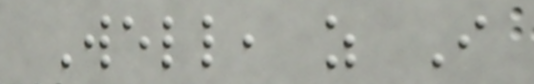Well, as I
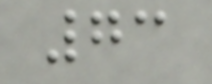73
